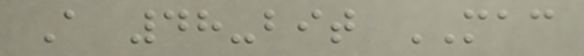A 48-bit MAC
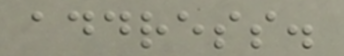address.
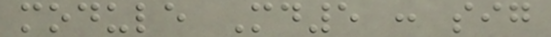module Md5 : sig
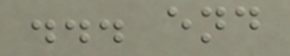... end
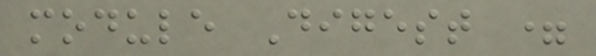module Digest =
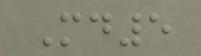Md5
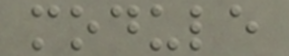module
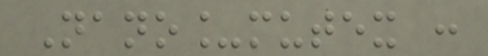Nano_mutex :
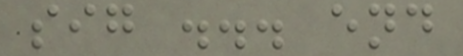sig ... end
